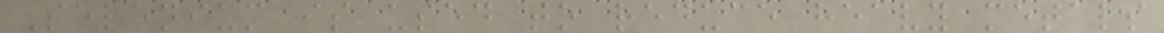Selenium is used to reduce heavy metals
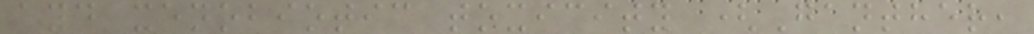and xenobiotic toxicity (Ganther,
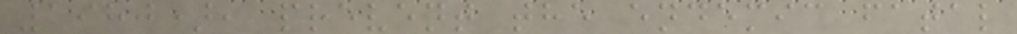1980), prevent the endemic fatal
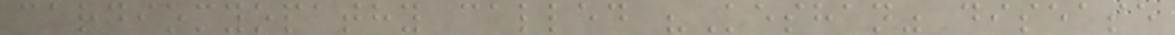cardiomyopathy called "Keshan" disease
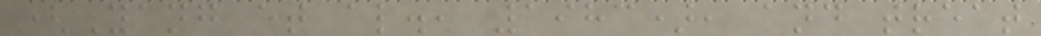(Yang et al., 1983), and treat
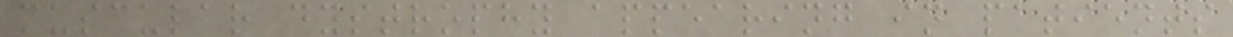muscular dystrophy appearing in patients
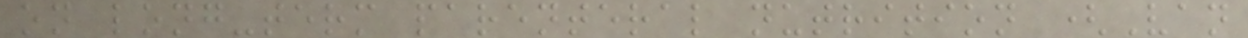on long-term parenteral nutrition (Van
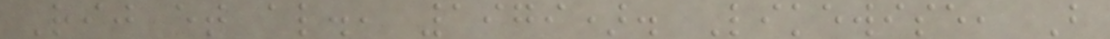Rij et al., 1979). Likewise, B
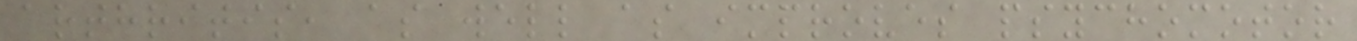arthritis, as well as improves psychomotor
